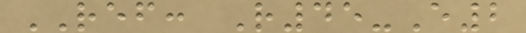REF: R45-E2
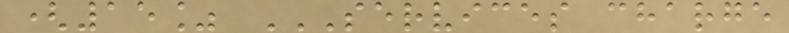(15% SERVICES CHARGE
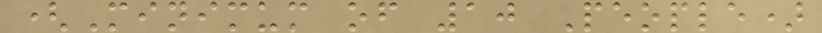(Minimum of 10 People)
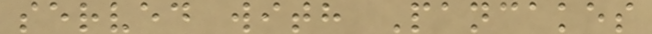served with Pancakes
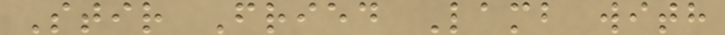Stir Fried Lamb with
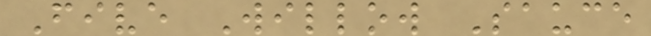Five Willow Sauce
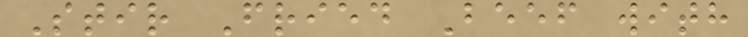Stir Fried Beef with
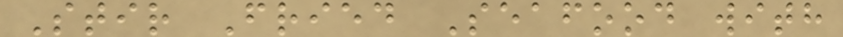Stir Fried Seafood with
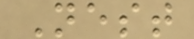Nest
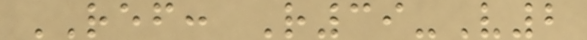REF: R39-V2
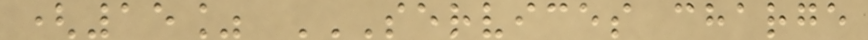(15% SERVICES CHARGE
